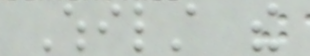Whilst the
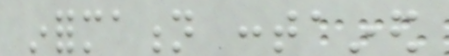information contained
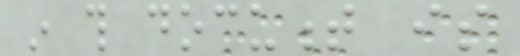in this document is
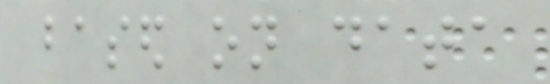based on data
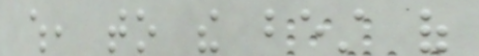which, to the best of
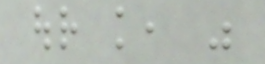our knowledge, was
